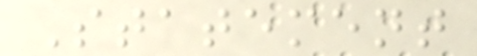Statement
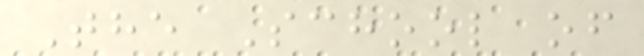The School of
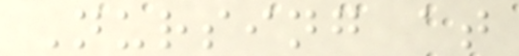Nursing at
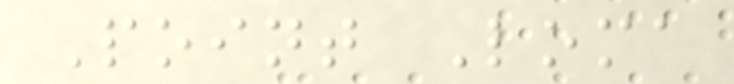Point Loma
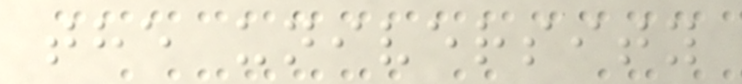the university
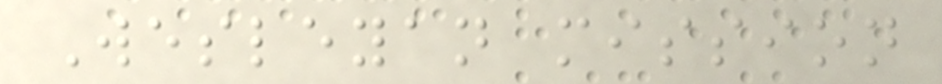Wesleyan mission
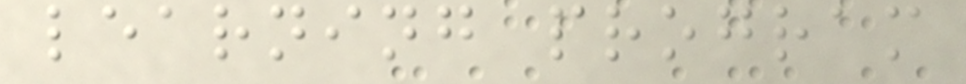learning program
